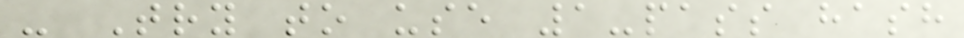- Try to use 1-pass hash
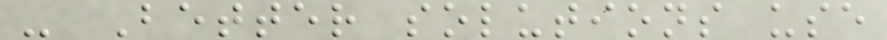- Better solutions use
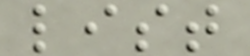list
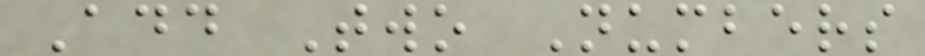Add Two Numbers
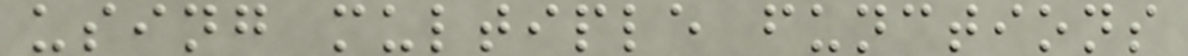using multiple functions
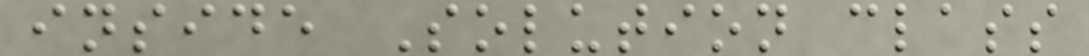inside Solution class
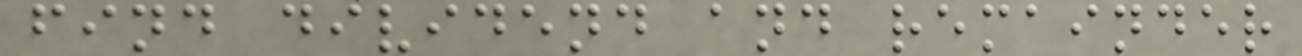find dividend and remainder
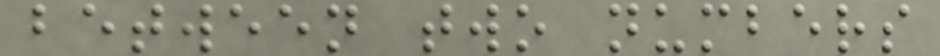between two numbers
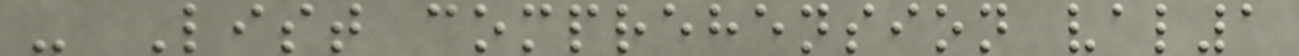- List comprehension val1
